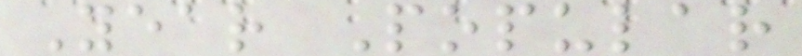Year Popular
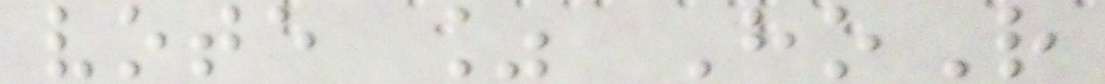vote % HoR
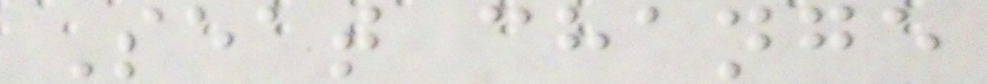Seat change
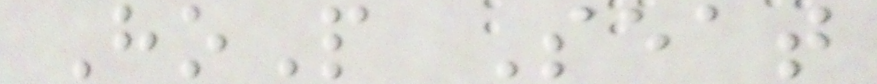HoP Seat
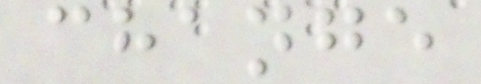change
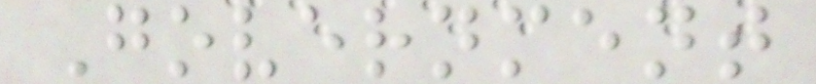Government
